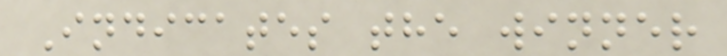Indicates the winner
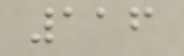116
